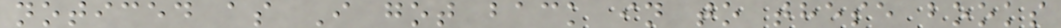noticed as I got back in to these books
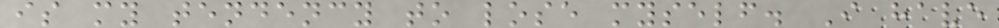is my tendency to lose myself. I have
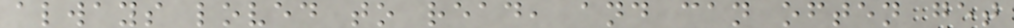always loved to read, and can often get
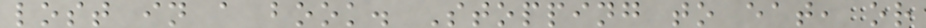lost in a book. Stopping to eat, or
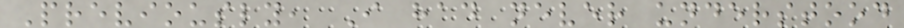Previously, I had never understood
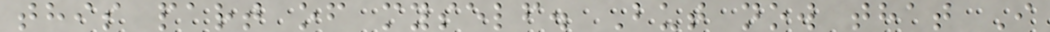this part of myself. But now that I
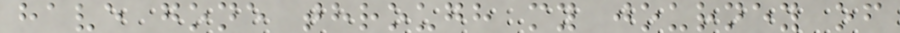have gone through my journey of
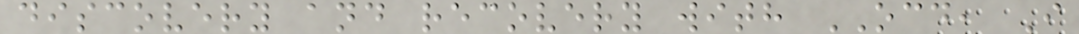discovery and recovery with OCD, I
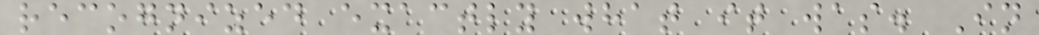recognized exactly what it was. In
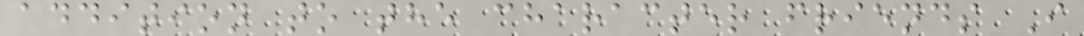addition to the character friends I
